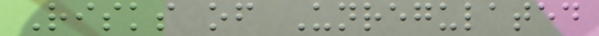Risks of Unregulated
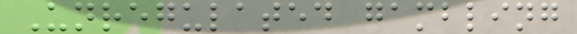Unregulated gambling
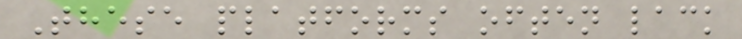These platforms often lack
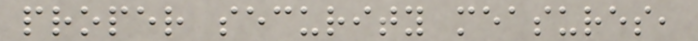proper security measures,
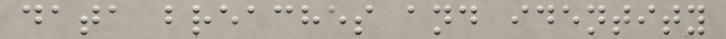data breaches and identity
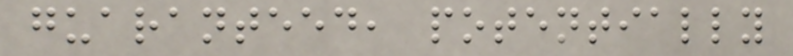guaranteed, potentially
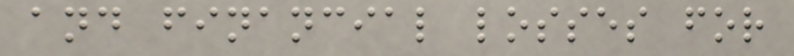and financial losses for
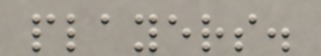players.
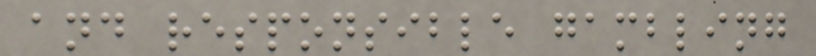and responsible gambling
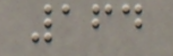164
